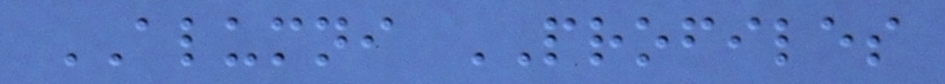ALUMNI PROFILES
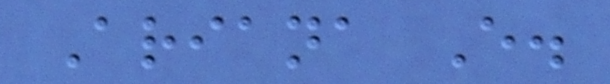Ariana E.
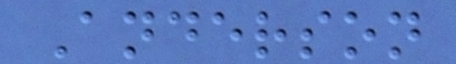Anderson
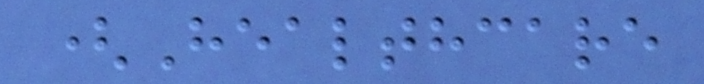(Healthcare
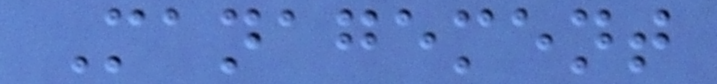Management
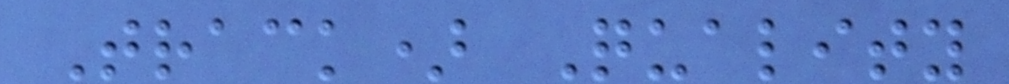Track) Quality
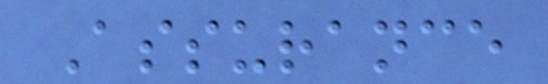Assurance
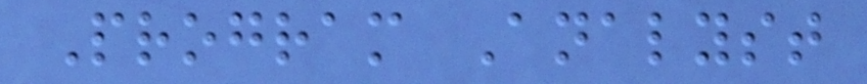Program Analyst
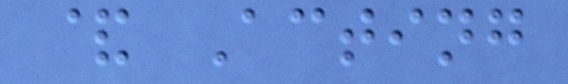& Acting
